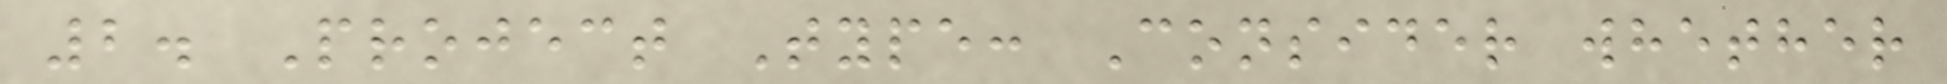2. Project Type: Consider whether
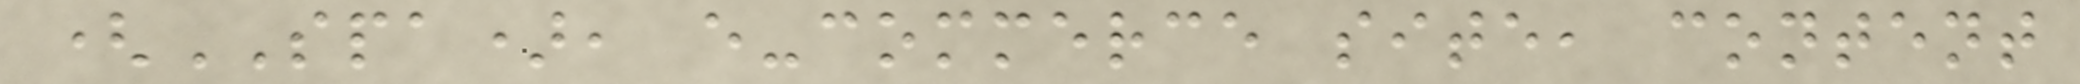(SPA), e-commerce site, content
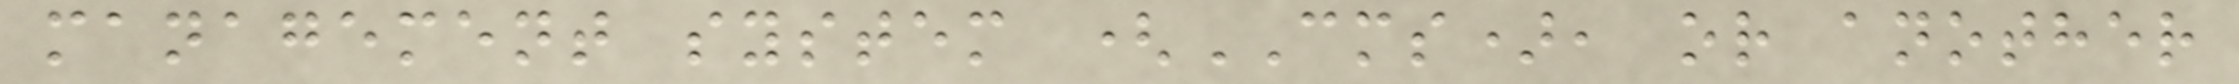management system (CMS), or another
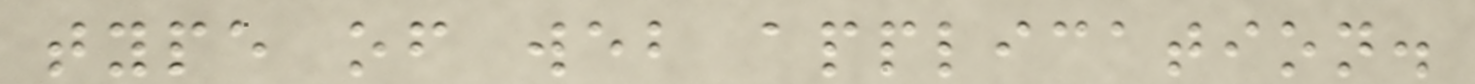type of web application.
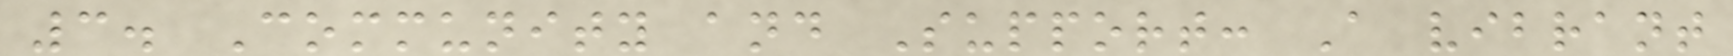3. Community and Support: A vibrant
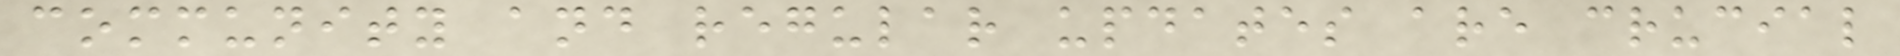community and regular updates are crucial
